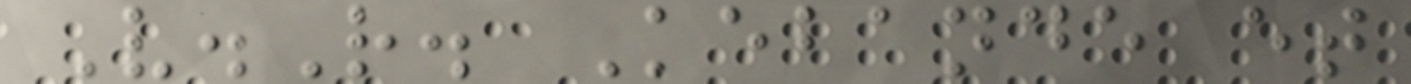V.R. Kebande et
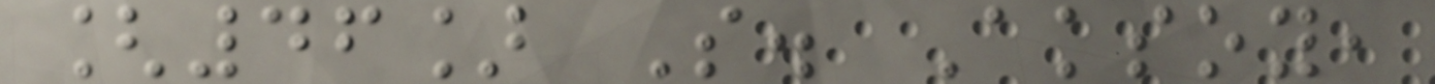[46] S. Aksoy,
